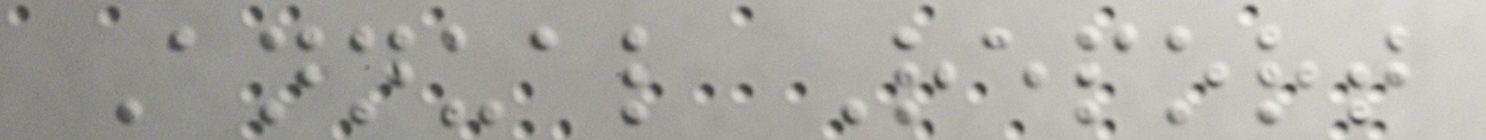Annual Report
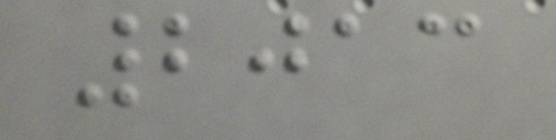2013
